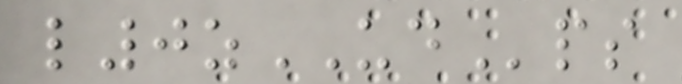l0zUDps
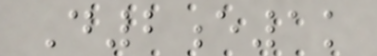D2e1k
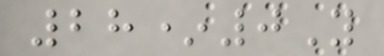28*0Y
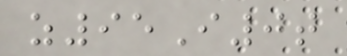z95I0t
